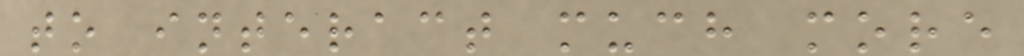to interact much more
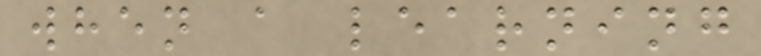when a learning
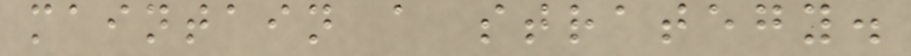maintain a strategy.
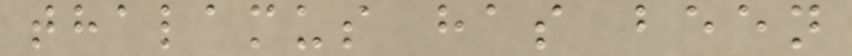thalamus has been
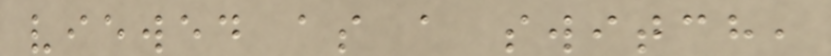viewed as a switch,
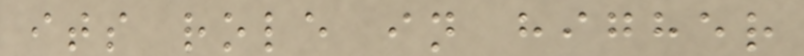its role in higher
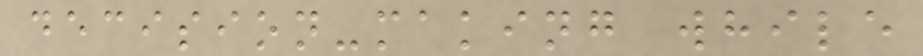decision-making while
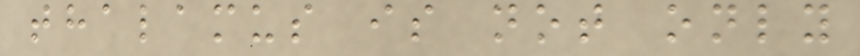thalamus is not only
